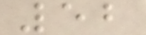52
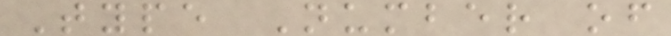Type Number of
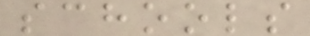schools
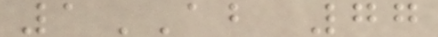1AB 77
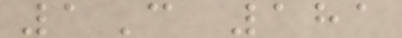1C 181
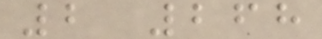2 268
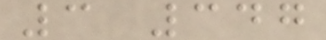3 347
